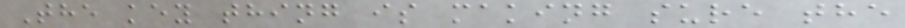The key thing is making sure the
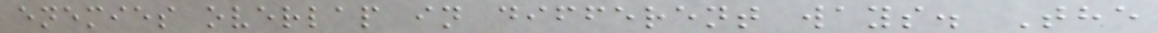enemies overlap in different ways. The
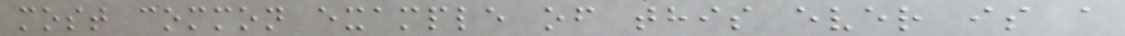most common example of this ever is a
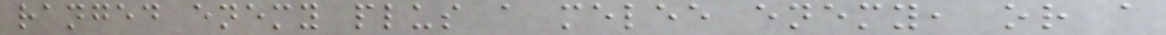ranged enemy plus a melee enemy, or a
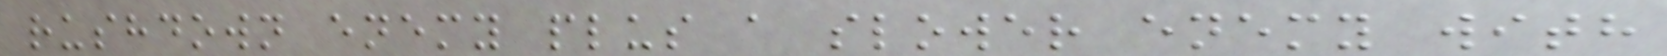rushdown enemy plus a slower enemy with
